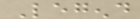Legend
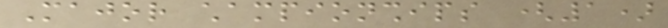Major championships (1)
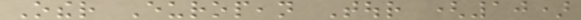Other European Tour (10)
